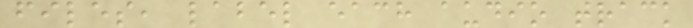files, label each audio track
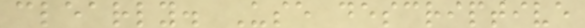clearly. Use descriptive
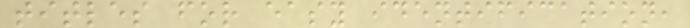titles for easy identification,
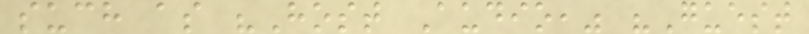such as "Host Audio," "Guest
